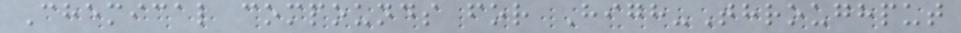Chemical compounds for High-Throughput
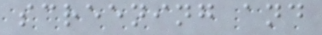screening and
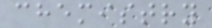chemistry
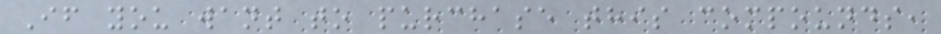If you want to purchase this compounds,
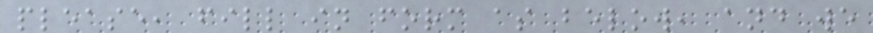please, fill in form as below, and we
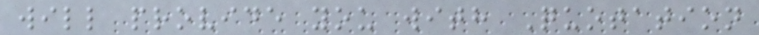will provide you with Quotation
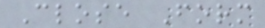Close Form
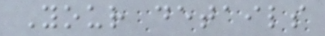Your details
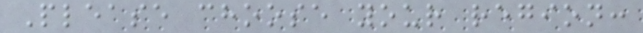Please choose your region:
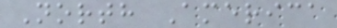North America
